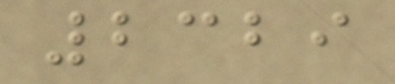2329
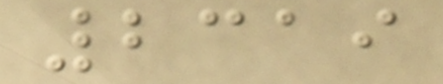2319
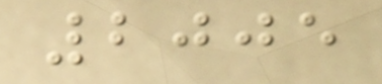2005
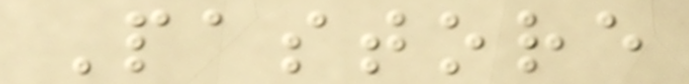Pastore
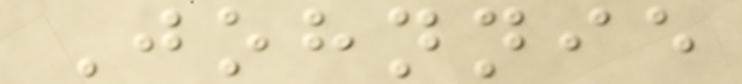Johnnie
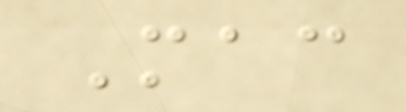Mac
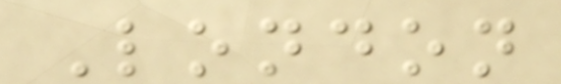London
